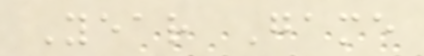Year Game
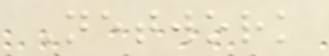Network
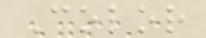Color
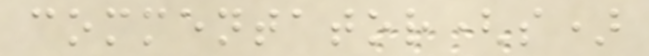commentator(s)
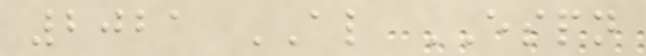2021 AL ESPN
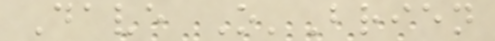Dave O'Brien
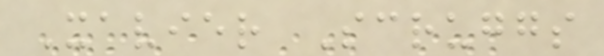Xavier Scruggs
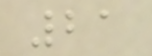21
